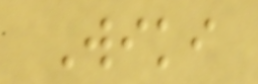Wiki
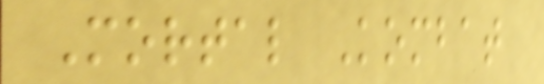Mortal Kombat
